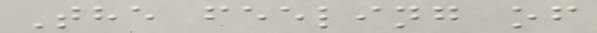The feeling of
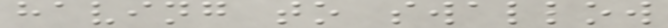having to swallow
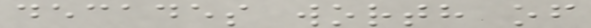decades worth of
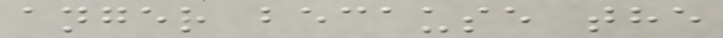anger because the
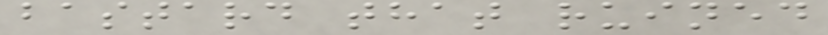bastard that ruined
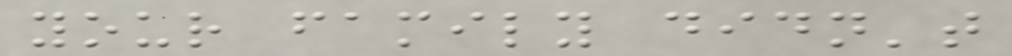your family didn't
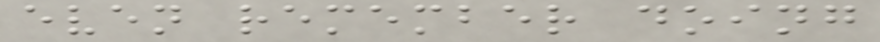even remember doing
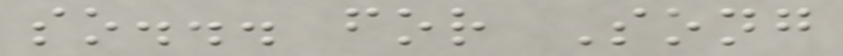so... for Song
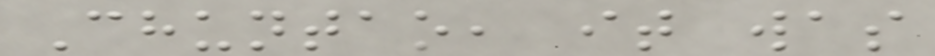Chuntao, it was
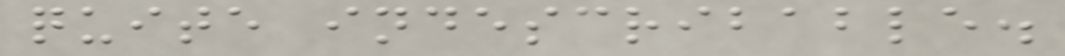quite indescribable.
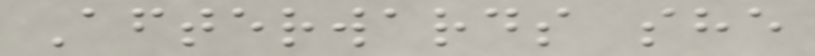Afterwards she
